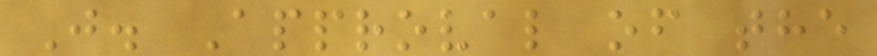J. Approval of the
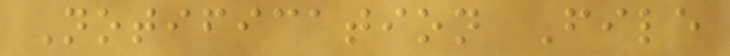Notification File
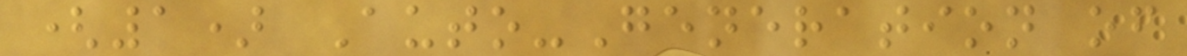(1) Auto-Generation of
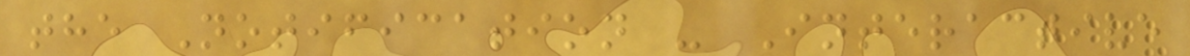the Notification - Interactive
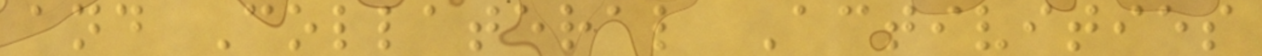and Collateral Activities
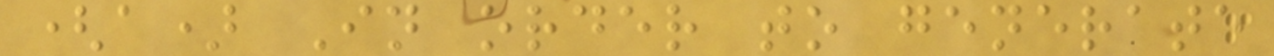(a) In order to generate
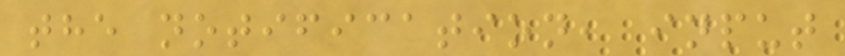the notification, input
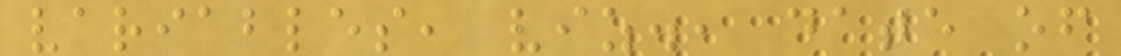variables, viz., date of
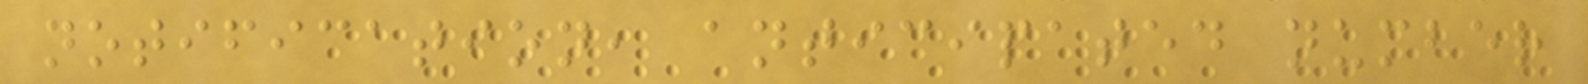notification, anticipated number
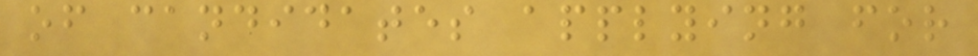of candidates applying for
